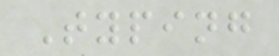Typing
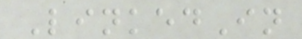LinkedIn
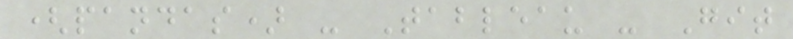(pandas) - Tableau - Git
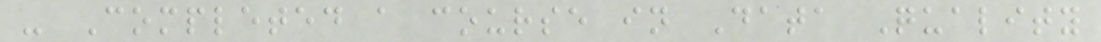- Completed a course in Data Quality
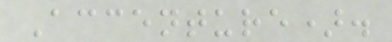Accenture).
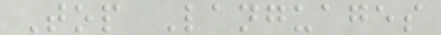Top Languages
